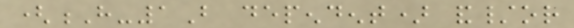(H-1B dependent) and/or
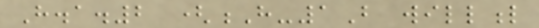H.a.2 (H-1B willful
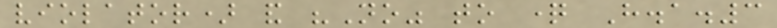violator) and "No" to question H.a.3
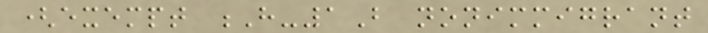(exempt H-1B nonimmigrant
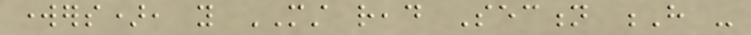workers), you MUST read Section H -
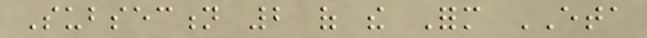Subsection 2 of the Form ETA
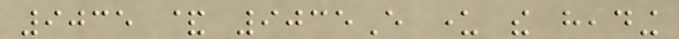9035 & 9035E under the heading
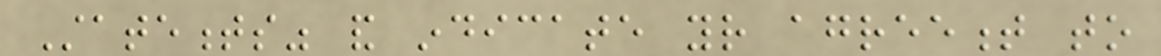Statements" and indicate your agreement to
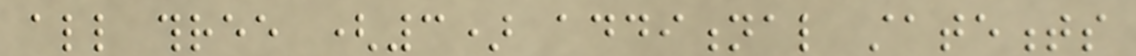all three (3) additional statements
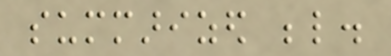summarized below.
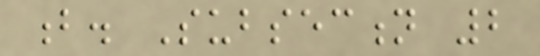b. Subsection 2
